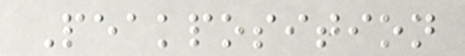Peakposition
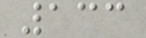133
